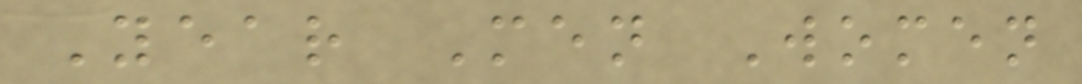Year Men Women
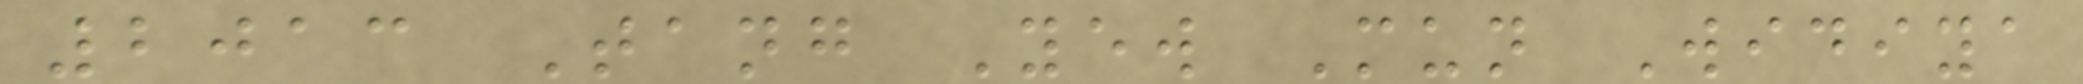2013 Tang Yew Mun Widiya
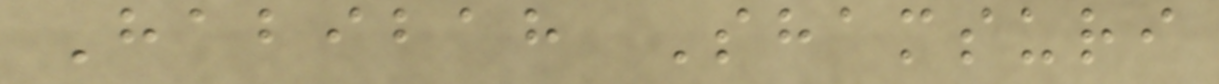Habibah Shamsuri
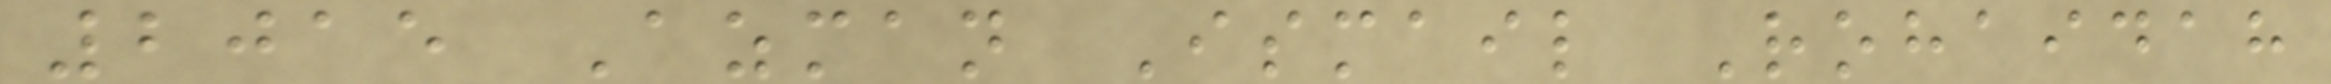2015 Azman Ismail Rohaidah
